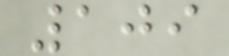109
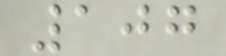107
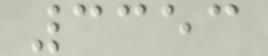3353
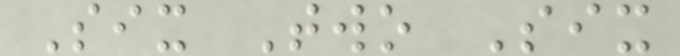Six Two Six
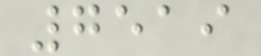7519
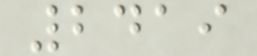2419
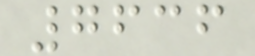7636
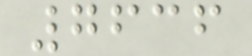7636
